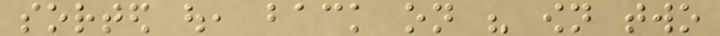sorted out, back on his own two
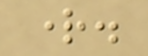right.
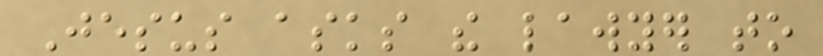Jesus asks the lawyer to
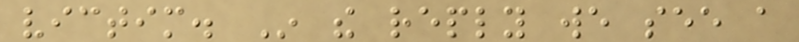victim. In the reply we see a
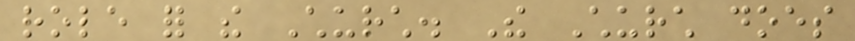role for the Church. The Church does
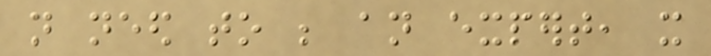not need to be an expert, it
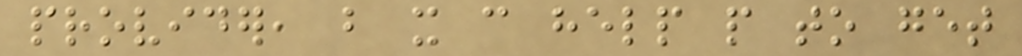provider, but it can help people to get
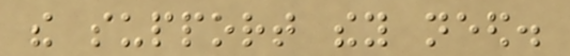the support they need.
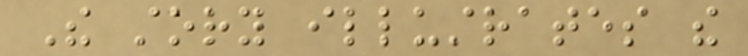The story illustrates the
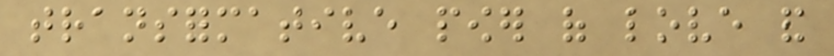transformative power of love and
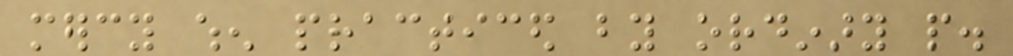mercy when practiced by ordinary people.
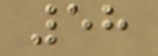58
